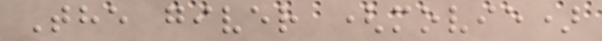The giver (movie)
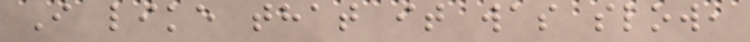I like that it was slow,
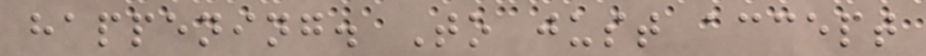happening. To just accept
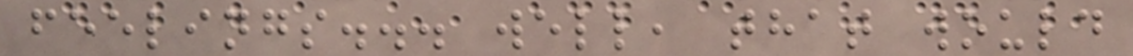feelings... well, that would
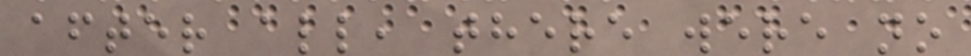after all, there were no
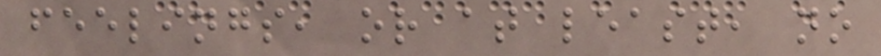feelings, or at least, no
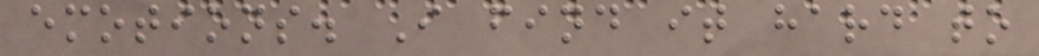emotions. I find it hard to
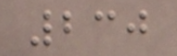230
